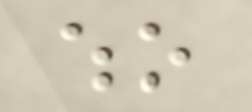who
